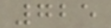725
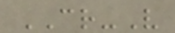CR-V
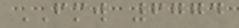FMW 6774
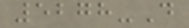5278-D
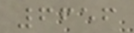6656
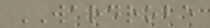WARDROBE
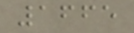1665
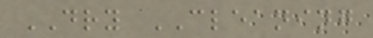DRY CLEANING
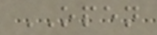OPEN
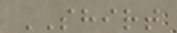SHIRT
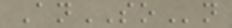AnSOn
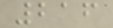216
